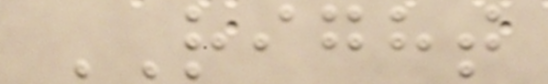RIGHT
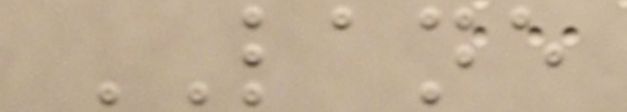LANE
